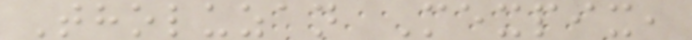Tholuzan Mexpix,
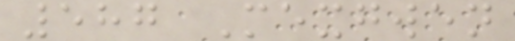587 Mexgwen
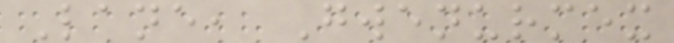Lane, Gwenurmex
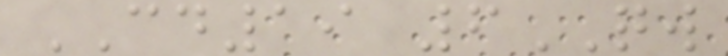CD19 6QW
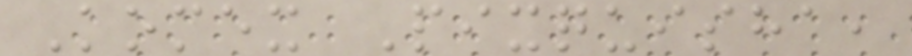Komex Pixquisha,
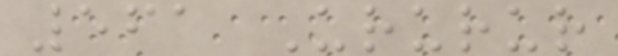561 Ururur
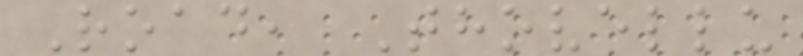Road, Thovellu
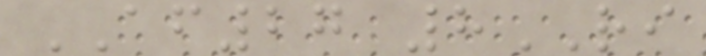AF27 8RI
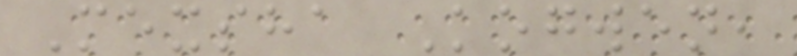Mexsha Kogwen,
